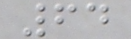64
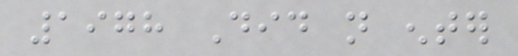1978 Did not enter
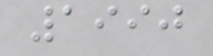1990
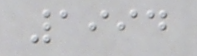1994
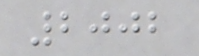2002
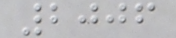2006
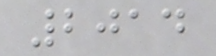2014
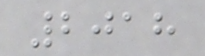2018
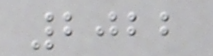2022
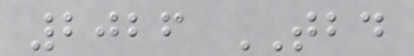2026 TBD
